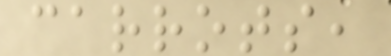carrots,
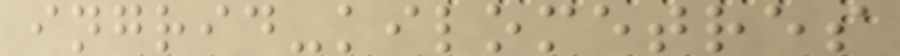ingrid-kilometres
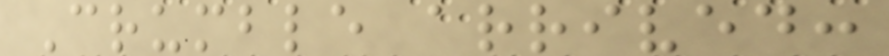Crumble arrived:
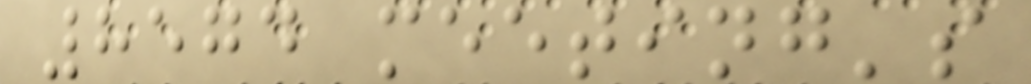8574 meeting's
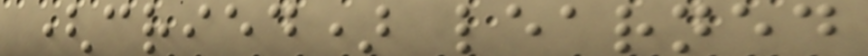(cried) learned
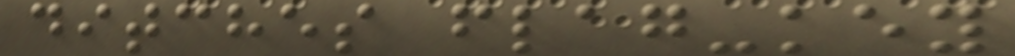ditches flag-key
